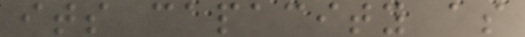its capacity as
